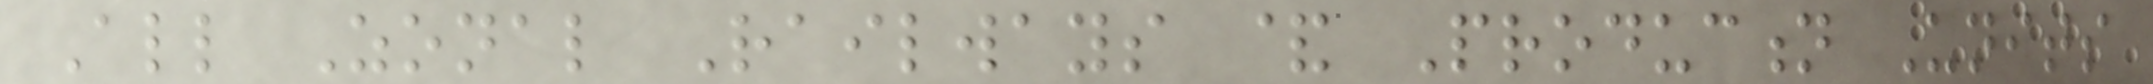All Zonal Railways & Production Units
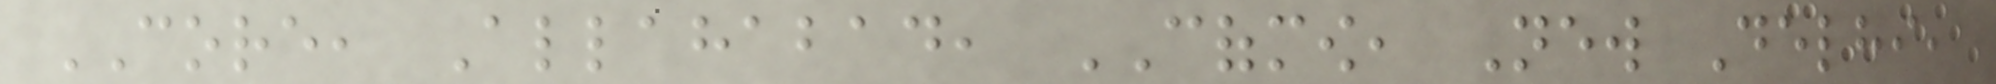CORE, Allahabad, COFMOW, New Delhi,
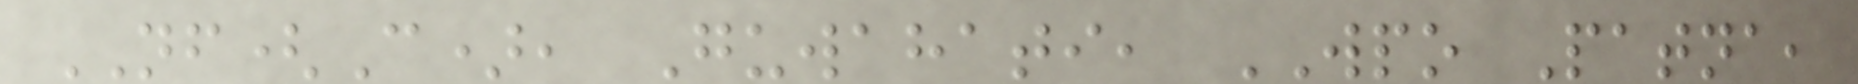NF(C), Guwahati, WPO Patna,
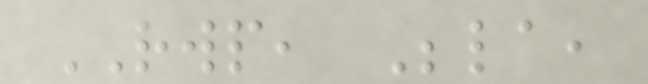RWP, Bela,
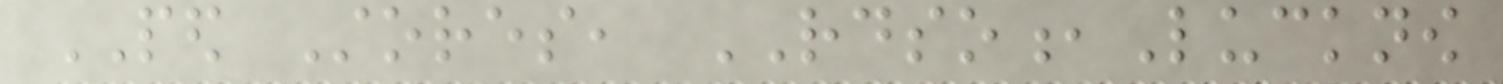PED Stores, RDSO,Lucknow
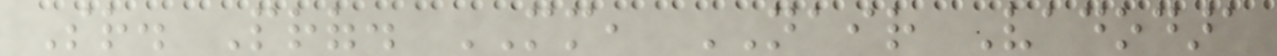Sr. Prof. MM, NAIR Vadodara
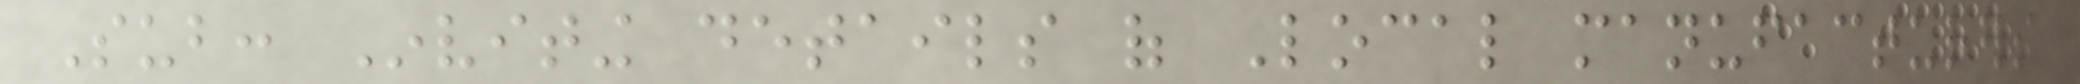Sub: Inviting details of Local manufacturers
